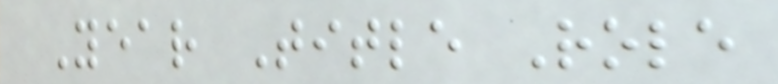Year Title Role
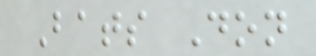Bats Don
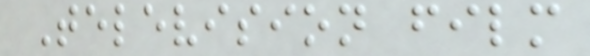Television film
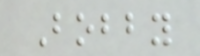Bobby
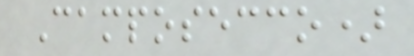Camposecco)
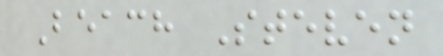Beach Steven
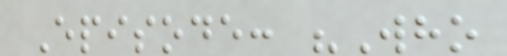Episode: "Who
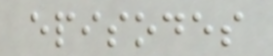episodes
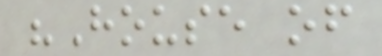"House of
